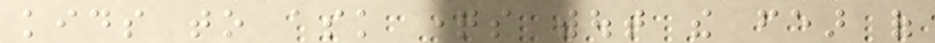kids to ask questions without the fear of
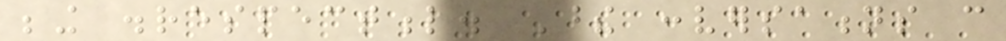being disrespectful. These conversations can
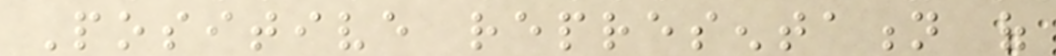Positive representation of
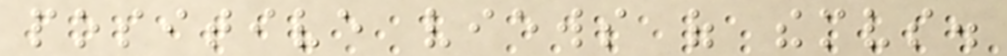positive views of themselves.
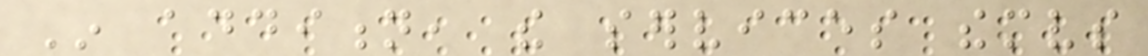In addition, the services themselves
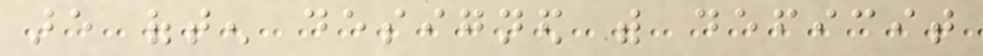are often designed with deficit
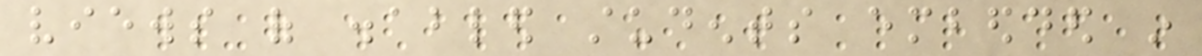views of disabled students embedded in
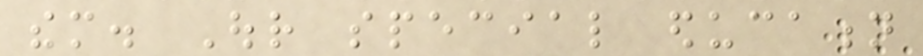them. Our special education
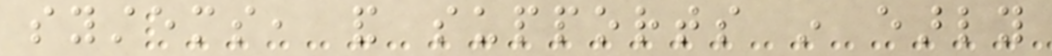systems, and supports in early
